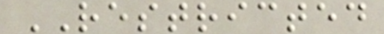RESTRICTED
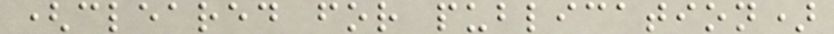(cleared for publication)
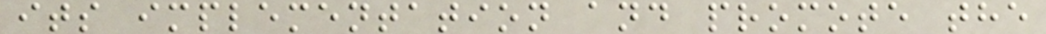its implementation and promote the
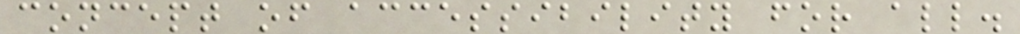concept of accessibility for all.
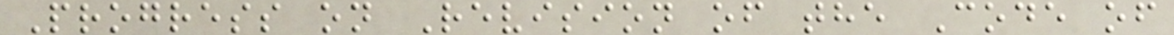Progress on Revision of the Code of
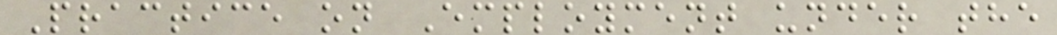Practice on Employment under the
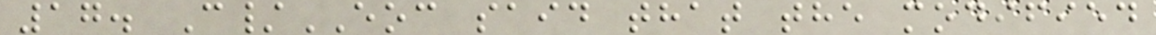17. C/EOC said that the modified
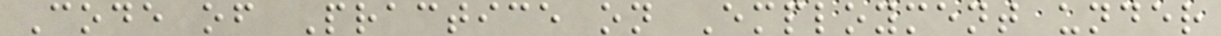Code of Practice on Employment under
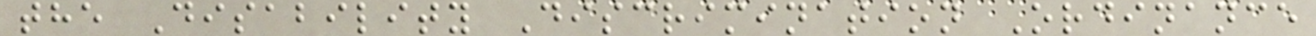the Disability Discrimination Ordinance
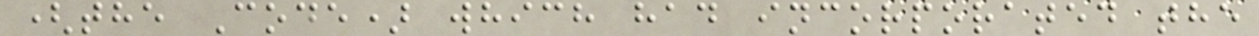(the Code) which had incorporated the
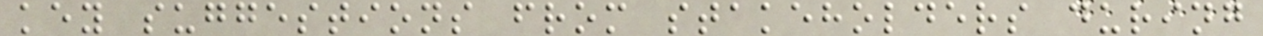key suggestions from stakeholders during
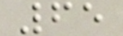65
